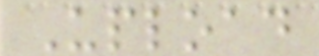Upload
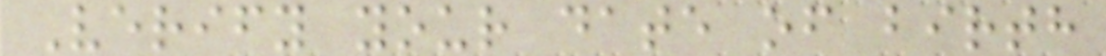Verify your date of birth
